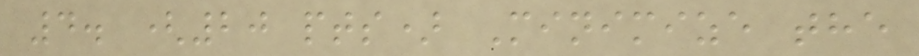4. (20 pts) Minimize the
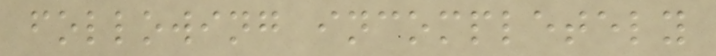following incompletely
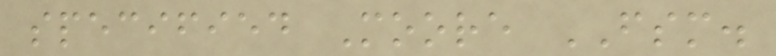specified Moore FSM.
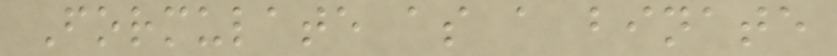Formulate as a binate
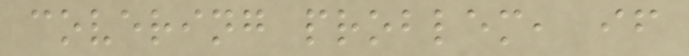covering problem, if
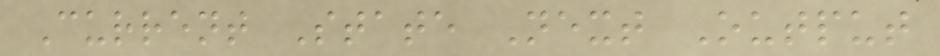Current State Next Output
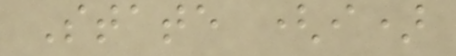State (i)
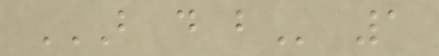B D B 1
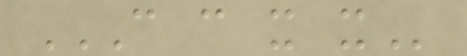C C X X
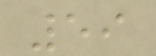59
